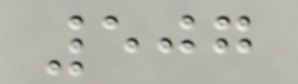507
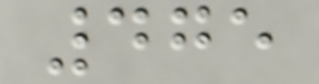475
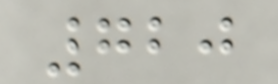720
